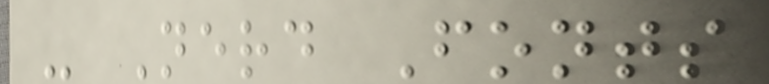- Nerd Fonts
